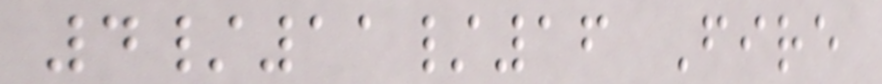4/11/16 Fire
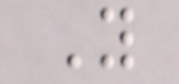Y
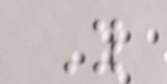Y
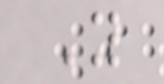Y
